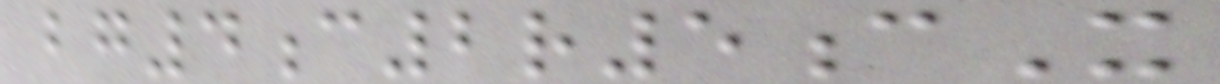bg4c2r5cX
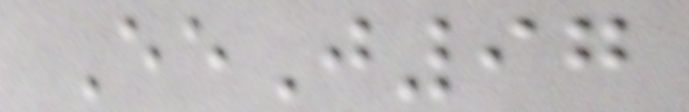EeJ97
